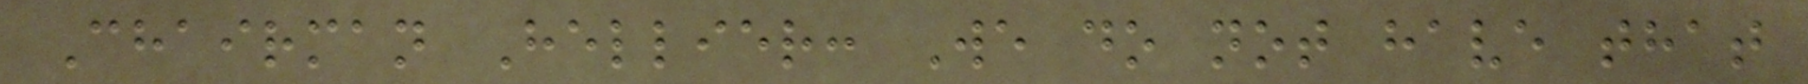Chairman Hellier: We do not have that
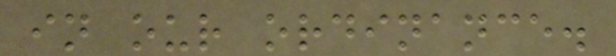in our ordinance.
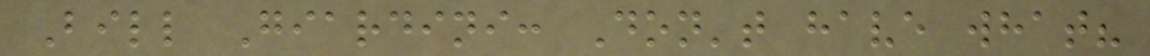Bill Giardini: Don't have what?
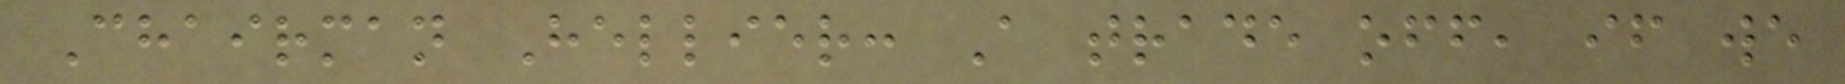Chairman Hellier: A trade off, if we
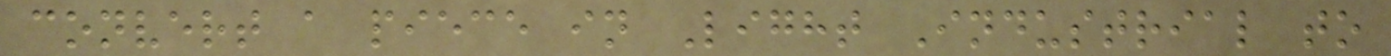convert a piece in Light Industrial to
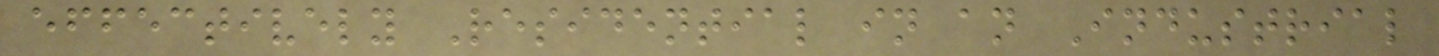effectively Residential in an Industrial
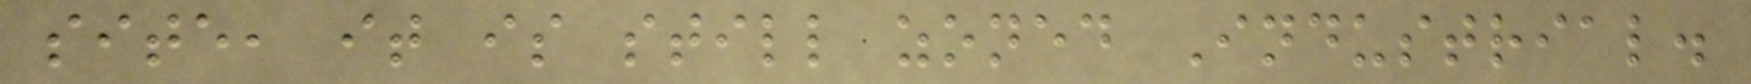site, it is still zoned Industrial.
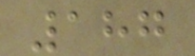187
